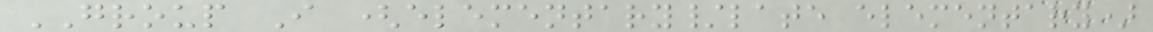GROUP I (elementary/late elementary)
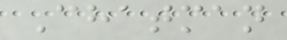Chatman
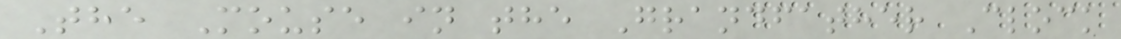The Mouse in the Grandfather Clock
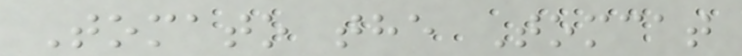Tomato the Tomcat
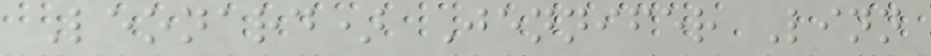Leonard) Jennifer Linn
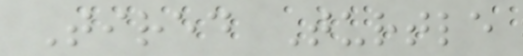Tired Turtle
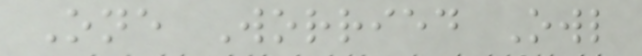One Worried Owl
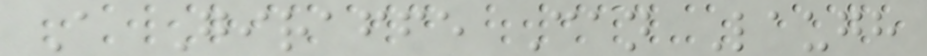A Giraffe Can Laugh
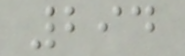294
